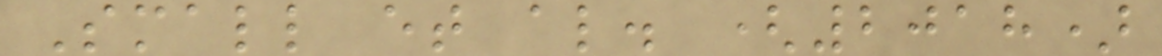Small et al. (2018)
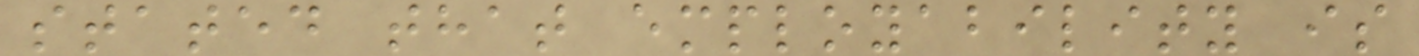stated that employability is
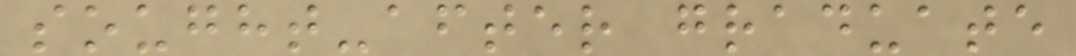sought-after graduate
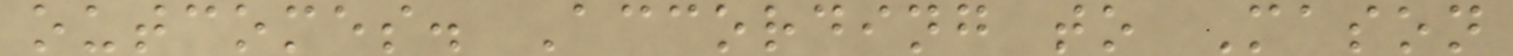outcomes. According to Mason
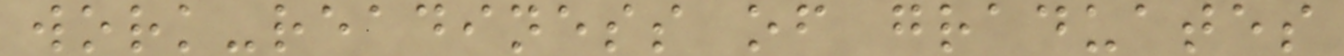work-readiness of graduates
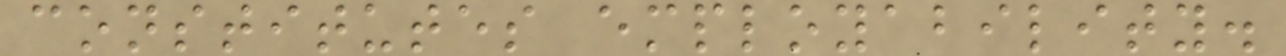constitutes employability.
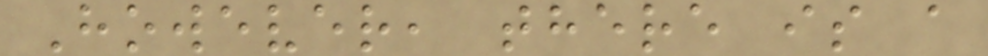However, there is a
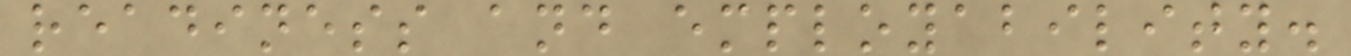readiness and employability.
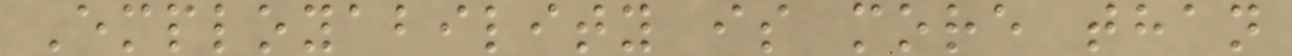Employability is more than
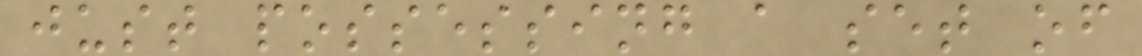just possessing a set of
